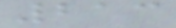213
